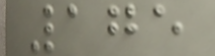175
